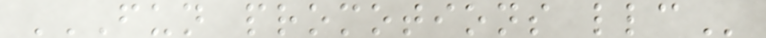FUN PROMOTIONS LLC
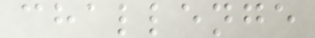challenge
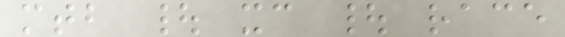mtb | xc | race
